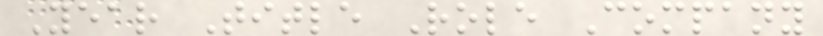Year Title Role Company
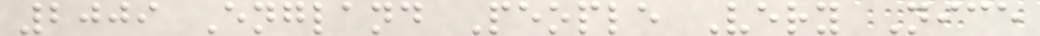2009 England People Very Nice
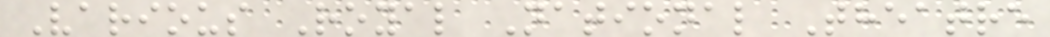Various Royal National Theatre
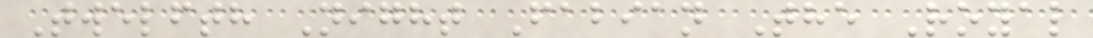Twelfth Night Fabian The Royal
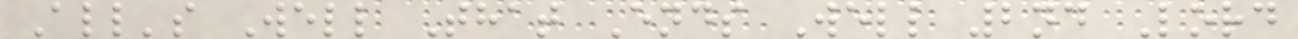All's Well That Ends Well 2nd Lord
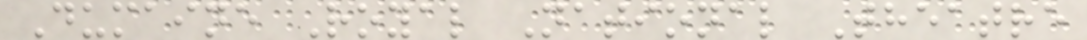Dumaine Royal National Theatre
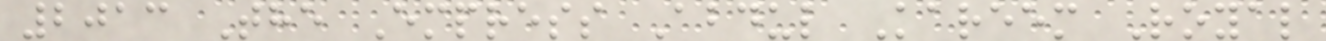2013 The Empress Abdul Kareem Royal
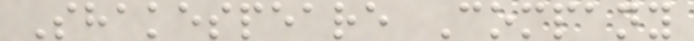Shakespeare Company
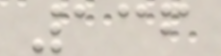136
